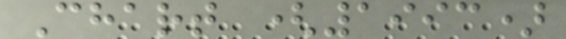Chart (1993)
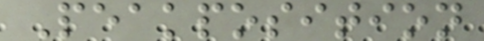Peakposition
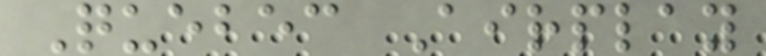Quebec Airplay
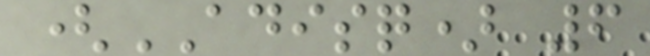(ADISQ) 6
